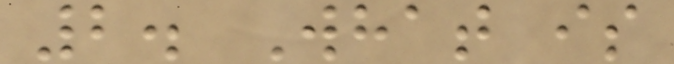2. What is
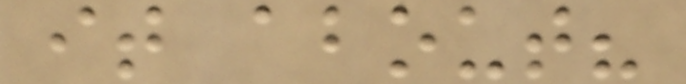it about?
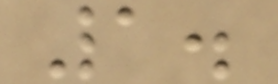1.
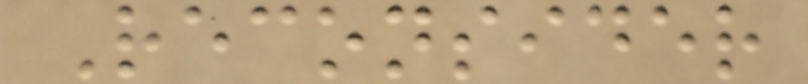Reconsider
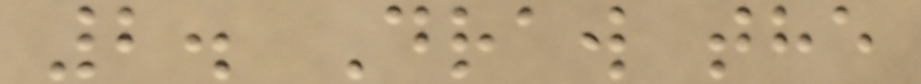2. Draw the
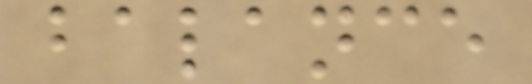balance
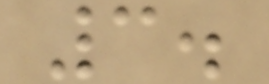3.
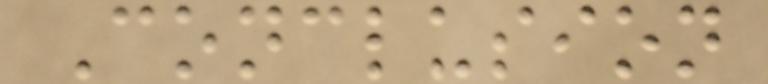Conclusion
